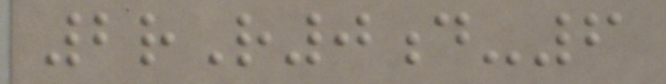2rR0d-6
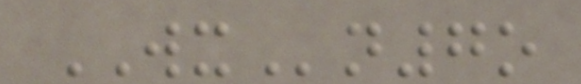WXn7o
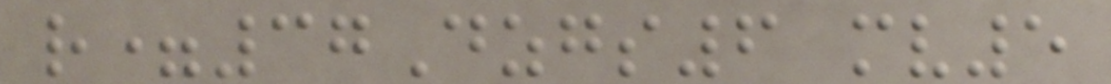r=37Dzgs6 mv5
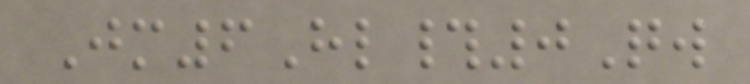Jm6Hl#0Qw
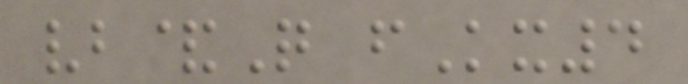vb&Q fKx4
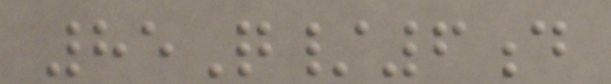85Q/6d
